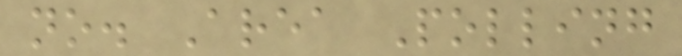no. Area Polling
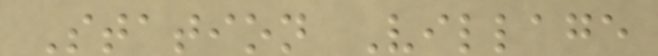Station Village
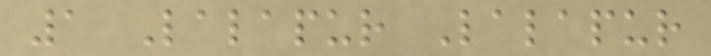1 Lalapur Lalapur
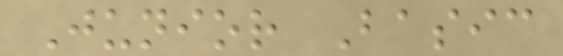Junior Basic
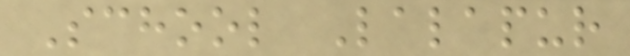School Lalapur
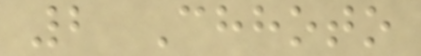2 Chhoto
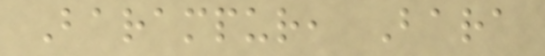Barampur, Bara
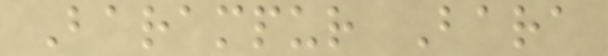Barampur Bara
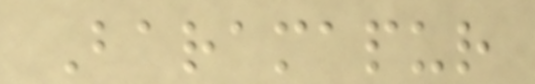Baramapur
